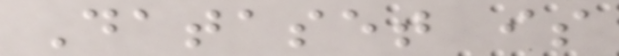Dataset is
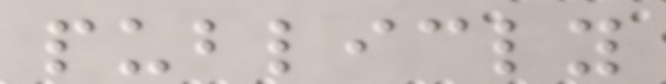publicly
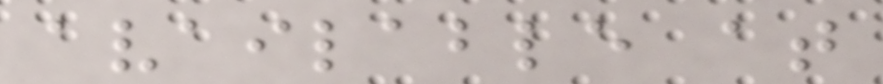available at
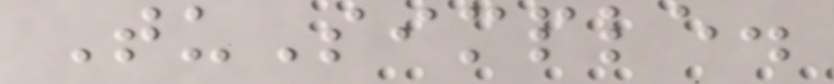TuSimple.
